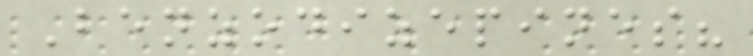Benzodizepines?
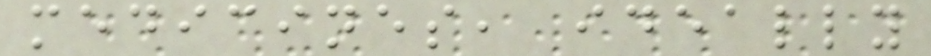medicines, ideally
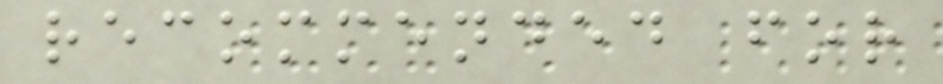recommended for
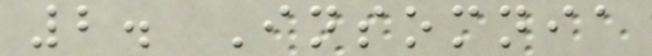2. Insomnia
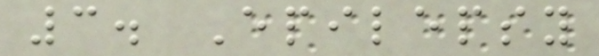3. Epilepsy
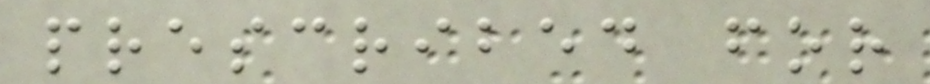prescribed for
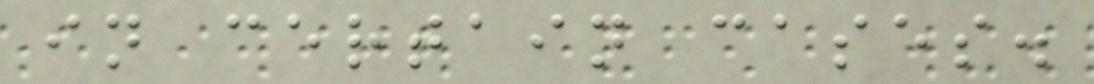in certain cases.
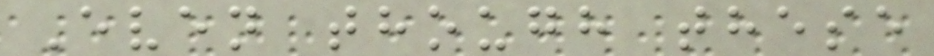Even though these
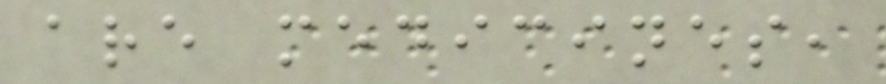are medicines,
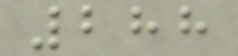288
